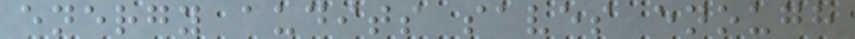energy audits saves enough
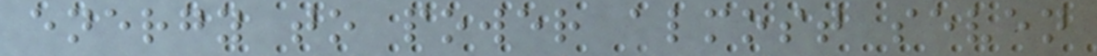energy to power almost seven
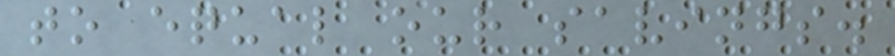to equal our savings.
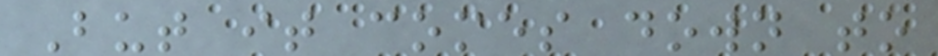But it comes down to
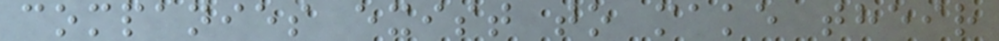companies exist to make their
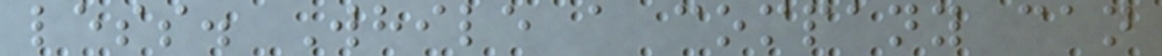less. While a company can
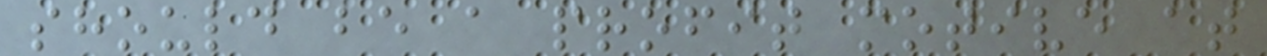should be a profit motive at
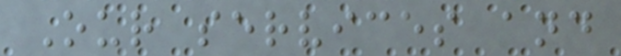Our services and
